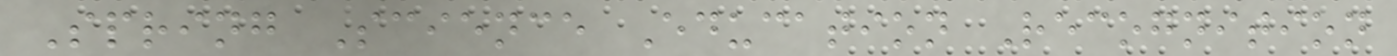Spring Science Education Recognition
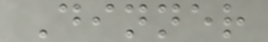Dinner
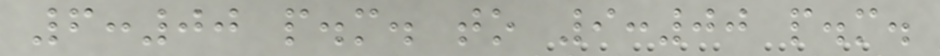6:00 p.m. to 9:00 p.m.
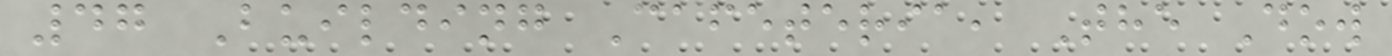47 Building Cafeteria, The Dow
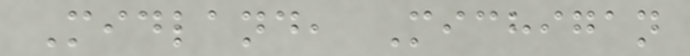Midland, Michigan
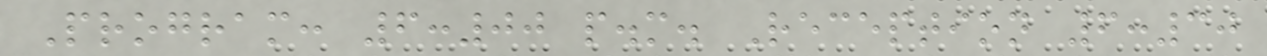Program: 6:00 p.m. Reception 6:30
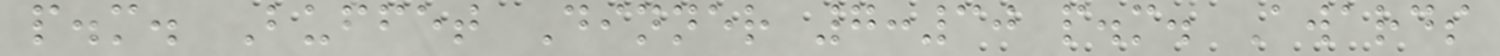p.m. Buffet Dinner 7:30 p.m. Awards
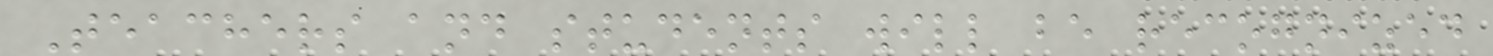Teachers and students will be recognized
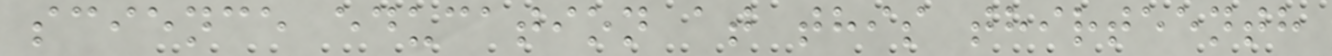science education at this thirteenth
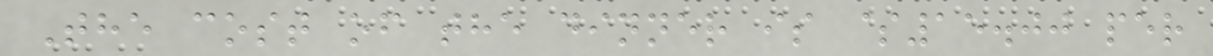The cost of the dinner is $15.00 per
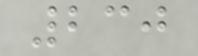230
